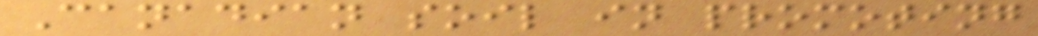Canadian soil in promoting
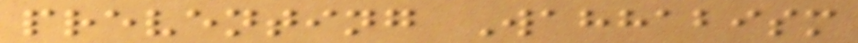preventing Wahhabism
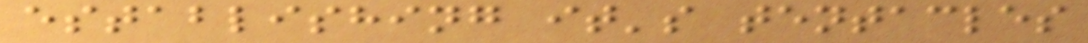establishing it's tentacles
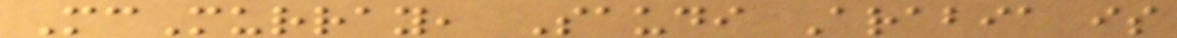McMurray, Saudi Arabia is
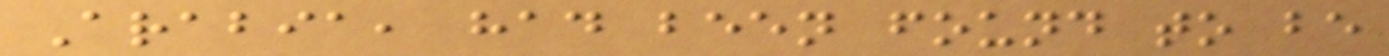Arabia, had been found to be
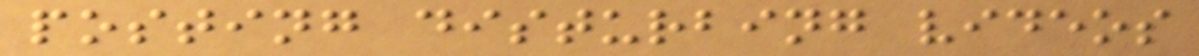posting disturbing videos
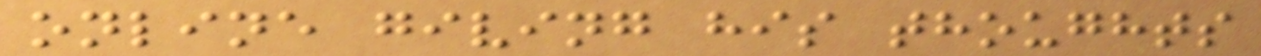online giving his thoughts
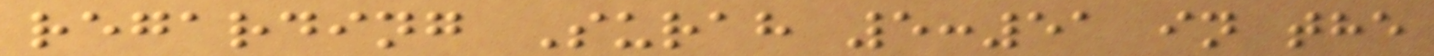regarding Surah 5:51 in the
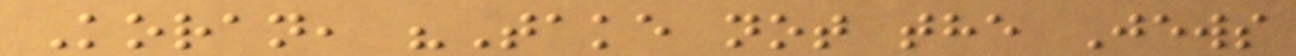Koran, "Take not the Jews
